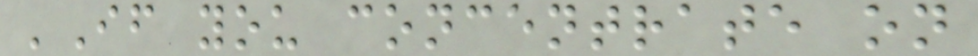'If you concentrate on
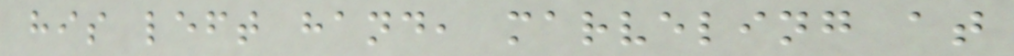his left hand, marveling at
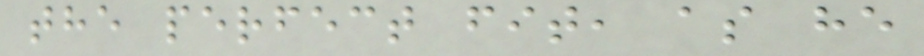the perfect fit, as he
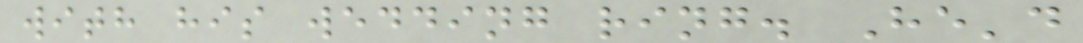with his wedding ring. He'd
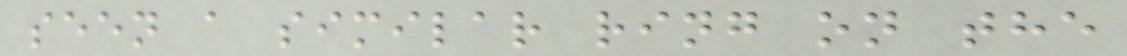seen a similar ring on the
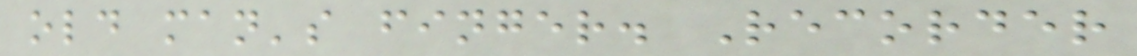old man's finger. Recorder
